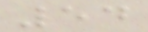54
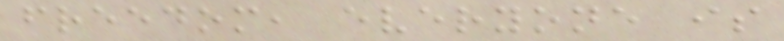freedom, everyone is
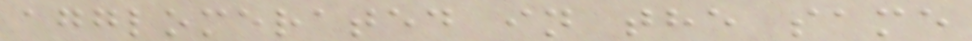agglomerated in the same
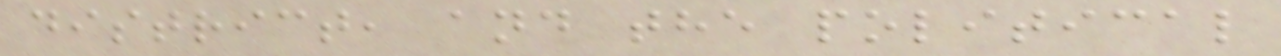district, and the political
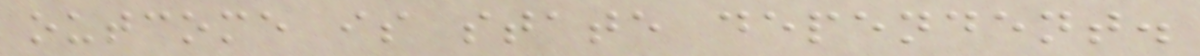outcome is state dependent.
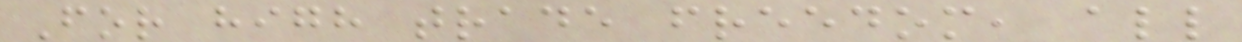For high trade freedom, all
